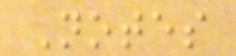Notes
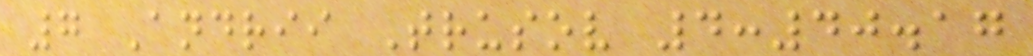7 Andrii Trusov 4:40.17
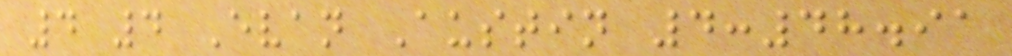4 4 Evan Austin 4:48.91
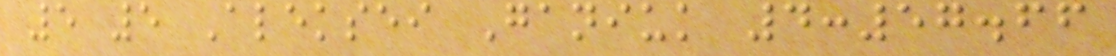5 5 Aleksei Ganiuk 4:57.66
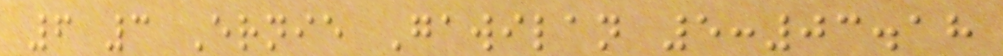6 3 Ernie Gawilan 5:03.18
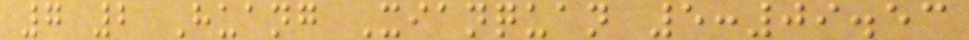7 2 Huang Xianquan 5:09.53
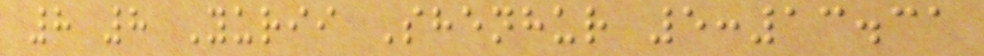8 8 Yurii Shenhur 5:13.31
